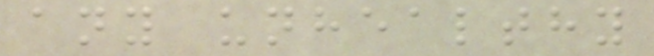any unhealthy
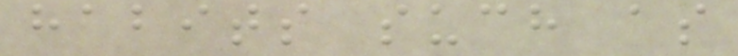habits such as
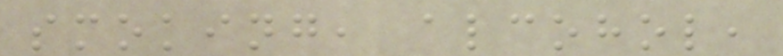smoking, alcohol,
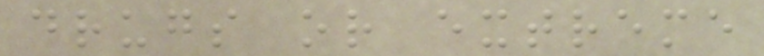drugs or extreme
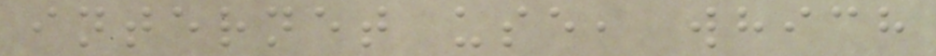internet use, which
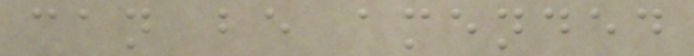can be amended
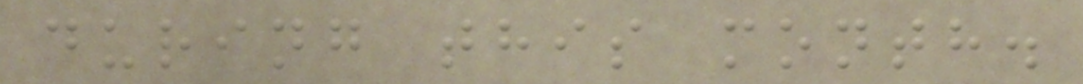during this month.
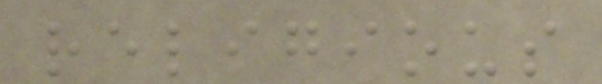religious
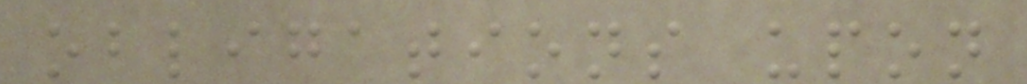obligations upon
